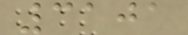3101
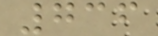736
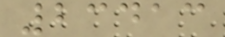23413
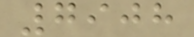7908
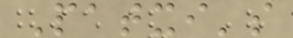Patxi's
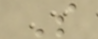S
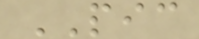PIC
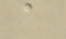a
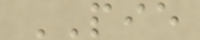PIE
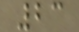23
